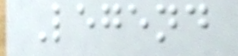Legend
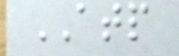ATP
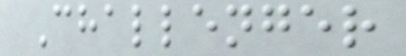Challenger
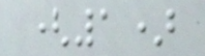(1)
